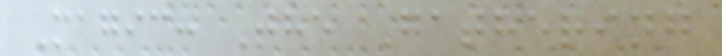Magic: The Gathering
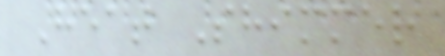Heat Shimmer
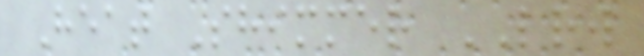Heat Shimmer LRW
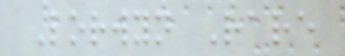Lorwyn Rare
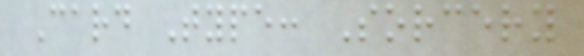Card Type: Sorcery
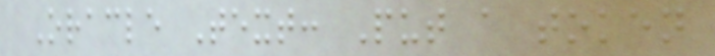Oracle Text: Put a token
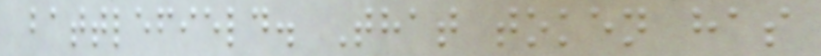battlefield. That token has
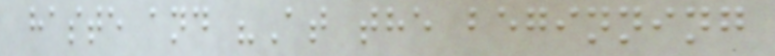haste and "At the beginning
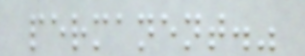permanent."
